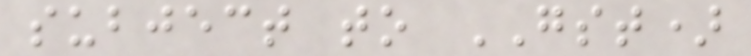subject to GST)
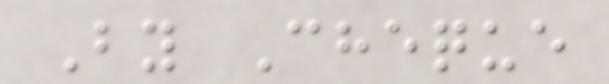By Cheque
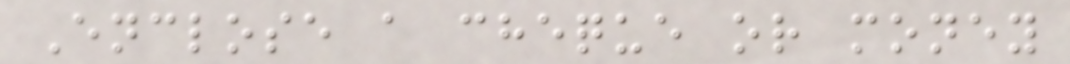Enclose a cheque or money
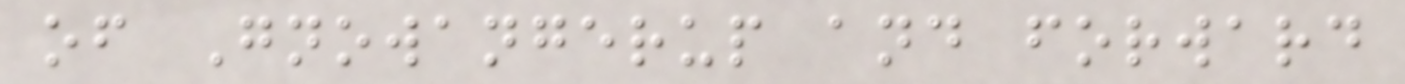of Gnowangerup and forward
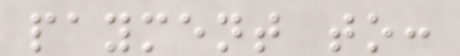payment to:
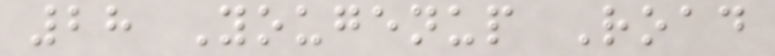28 Yougenup Road
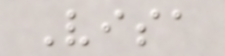Visa
